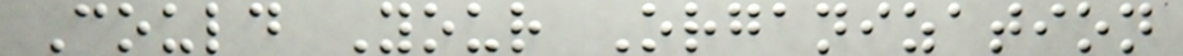Could Your Organization
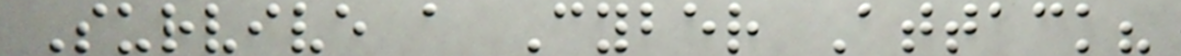Survive a Cyber Attack?
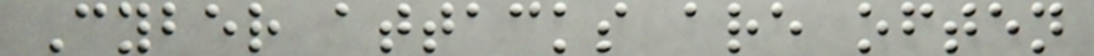Cyber attacks are often
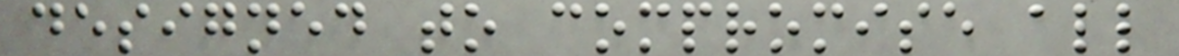designed to compromise all
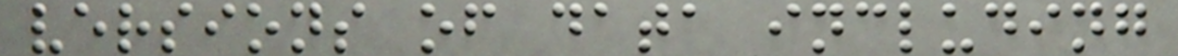versions of data including
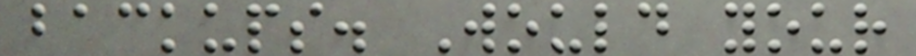backups. Would your
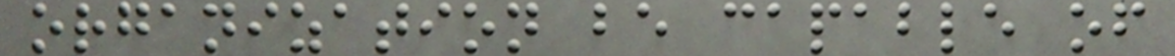organization be capable of
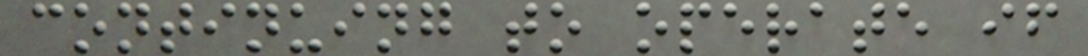continuing to operate if
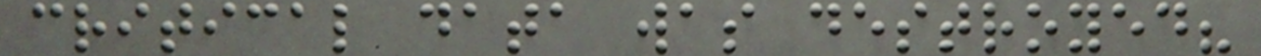critical data was destroyed?
